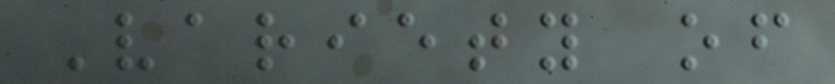Variety of
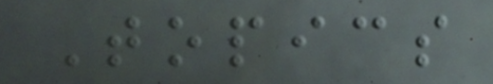Topics
